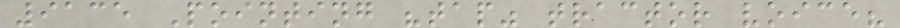9135 Pointing "tap" tractor voice?
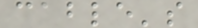cable's
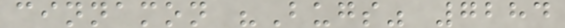cinnamon "Bugs" 7284
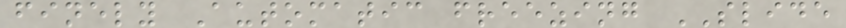finely Automatic freezing SLIDE
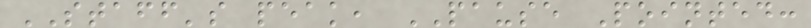STAFF's peak, PAUSE Pointed:
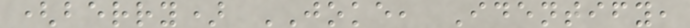(berry) JOKE, Identify,
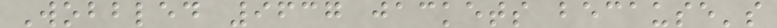Wobbled 9637 jackets because's
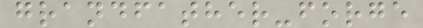grandfather-forge
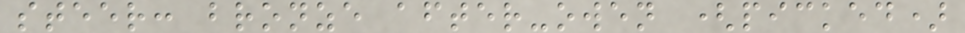steer: bronze after-owen (picked)
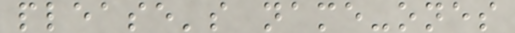please's name-ones
